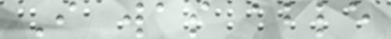I was able
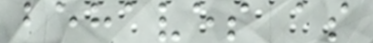behaves as
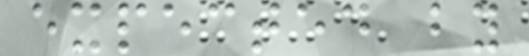expected by
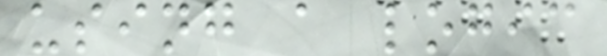using a logic
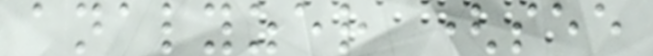analyzer (see
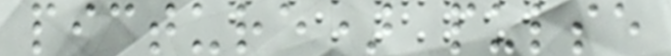picture) pulse
